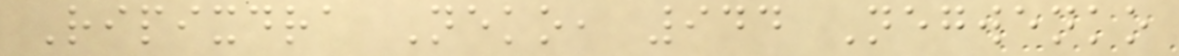Ripixdra Neko, 944 Negwenko
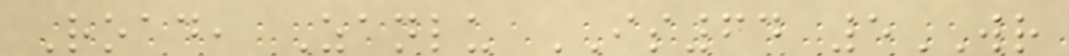Road, Zanlu IS64 5WR
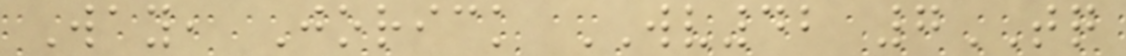Way, Jorick WV42 7TQ
